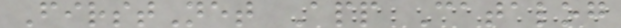FirstNet App Catalog
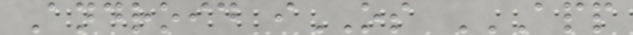Android iOS APP
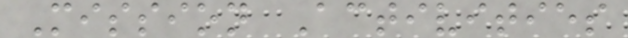Mission Activities
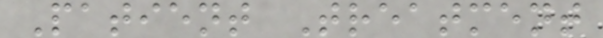Patient Treatment
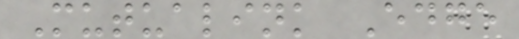Mutualink Edge
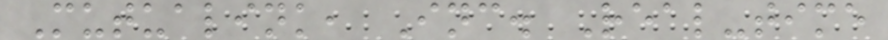Mutualink, Inc. Real-time
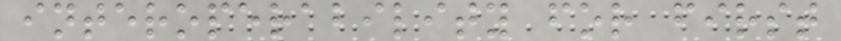interoperability for first
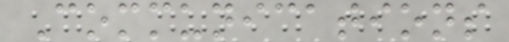Communications
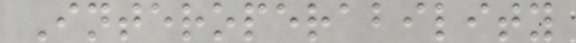Interoperability
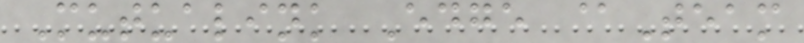Mutualink Edge @Team
